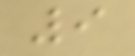9
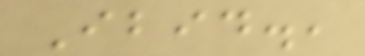Ibid.,
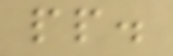pp.
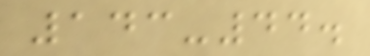143-44.
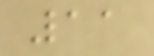11
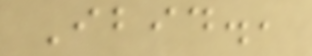Ibid.,
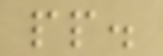pp.
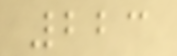223
